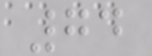74
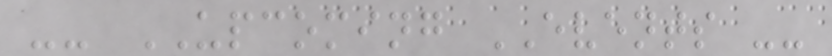-- UPCOMING EVENTS --
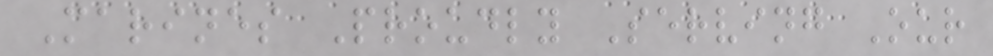Marines Proudly Serving Our
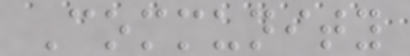Community
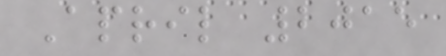April 2015
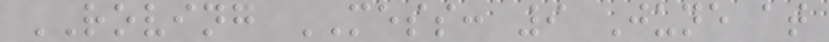ROVING MESS: 9 June at
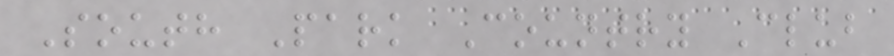South Park Country Club
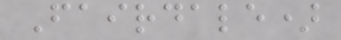Fairdale)
